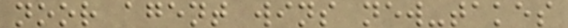noor agent wins new-takes
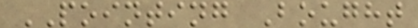POINTING Bought
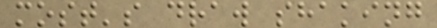most's draw shaking
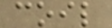coil
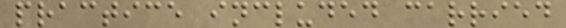practice included carried
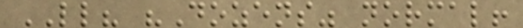LL? "Dozens" normal!
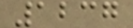1237
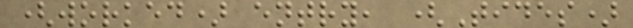(worked) entry, (Tides)
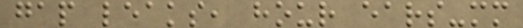gap leaks, hour ears-mm
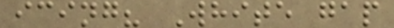icing? White gap
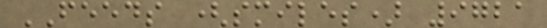FEEDS (smiles) 9721
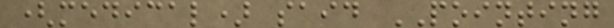(medical) said POINTING
